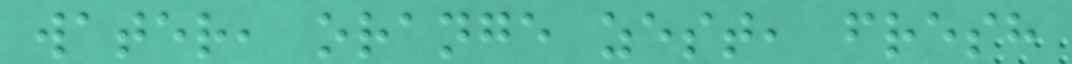water, orange zest, fresh
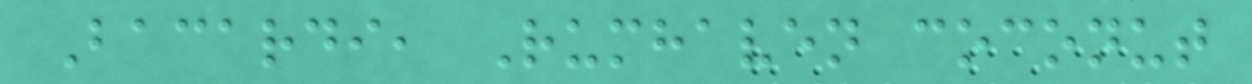Bacardi, Rumhaven coconut
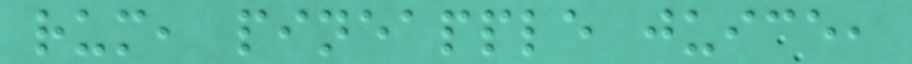rum, pineapple juice,
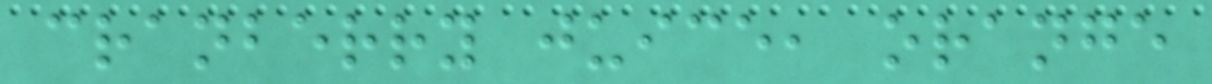cranberry juice, orange
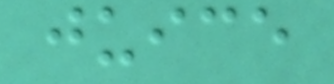juice
